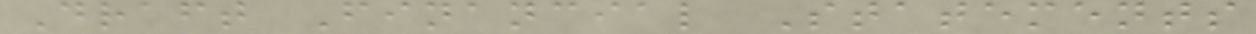Draft Financial Statements
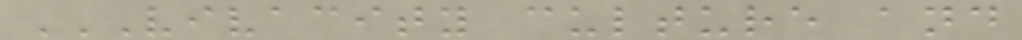VIVACITY CULTURE AND
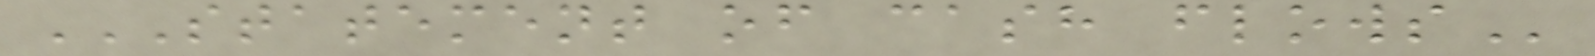STATEMENT OF CASH FLOWS
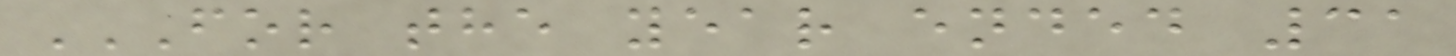FOR THE YEAR ENDED 31
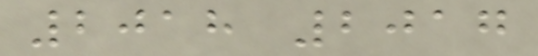2018 2017
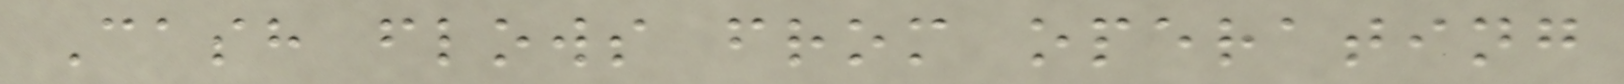Cash flows from operating
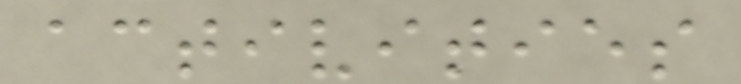activities
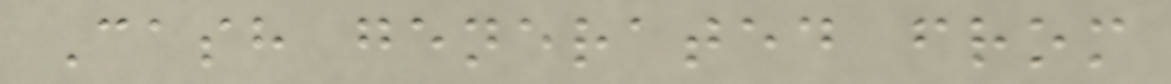Cash generated from
